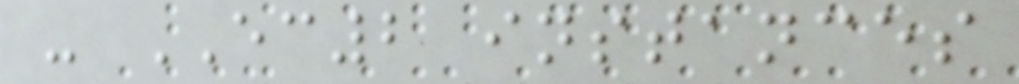- EC2 instances
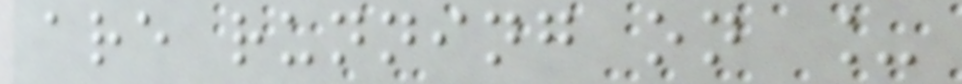are running on _
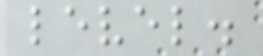level.
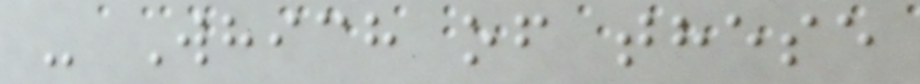- Which of these
